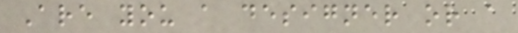Are you a designer or a
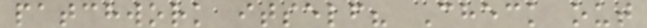patchwork itself? Check out
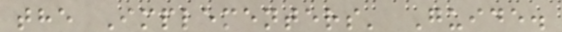the Implementers' Guide.
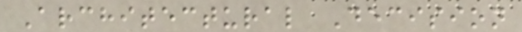Architectural Decision
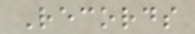Records
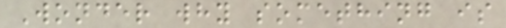Wonder why something is
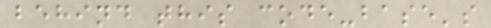behind this code-base's
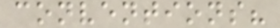conventions?
